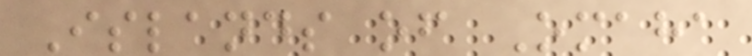Islands of Omaha
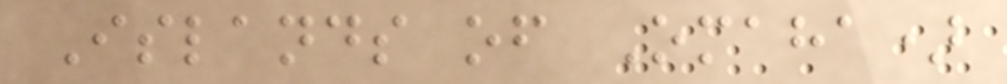Islands of Omaha)
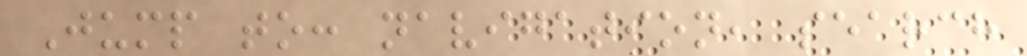Jump to: navigation, search
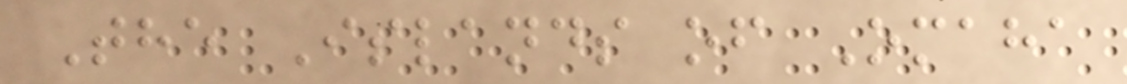The Islands of Omaha
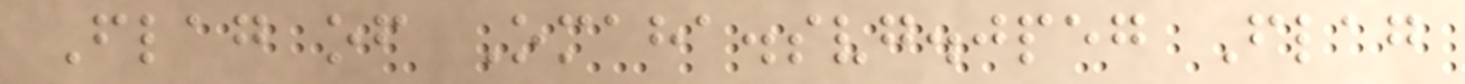Flag of Omaha.svg.jpeg Flag
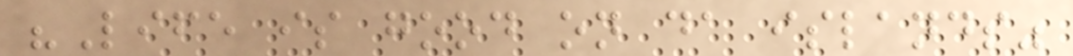"Life is good on da islands"
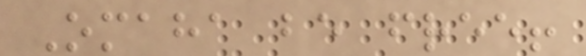Omaha be free!
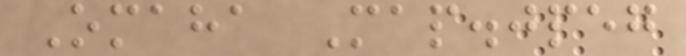Omaha Map.jpeg
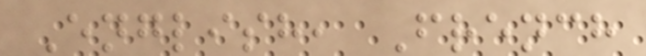English, French
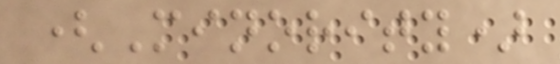(Minority)
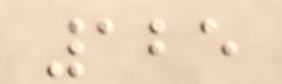125
